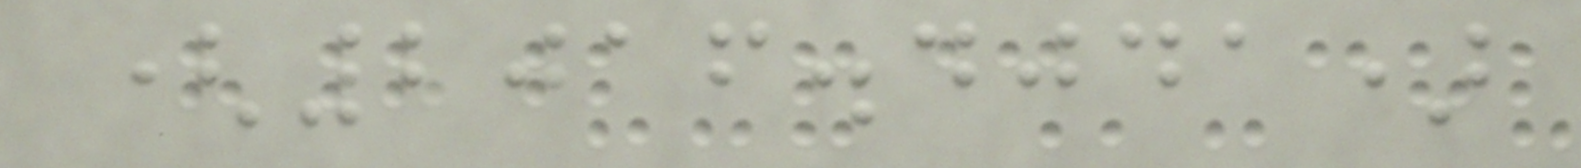(2016.4041)
